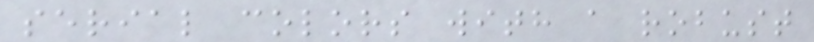serial colors with a robust
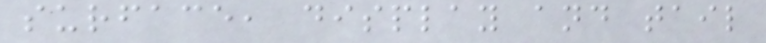surface, display and tail
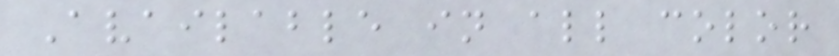Available in all color
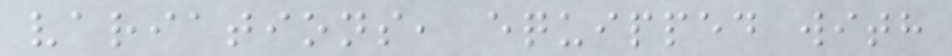variations, equipped with
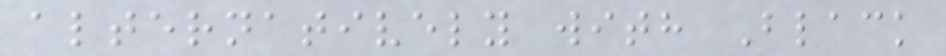alternatively with Black
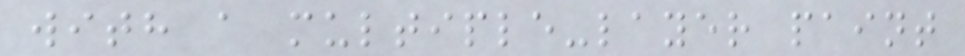with a multiple-layer paint
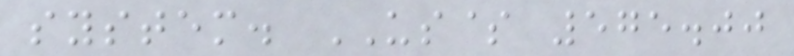system. US$ 575.00
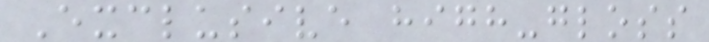Exclusive high-gloss
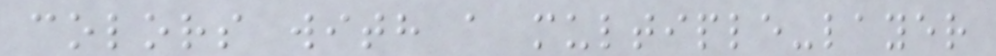colors with a multiple-layer
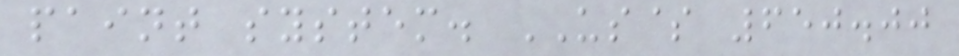paint system. US$ 650.00
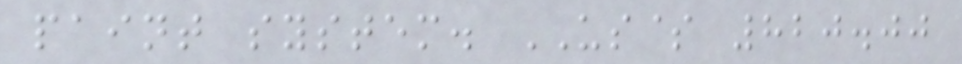paint system. US$ 820.00
